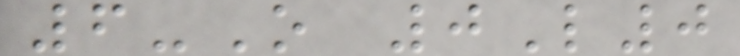6-O 0L0
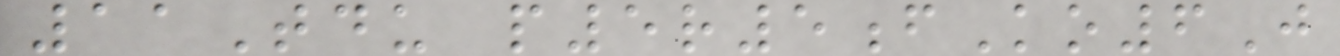11Tdu p5r5fKo6J
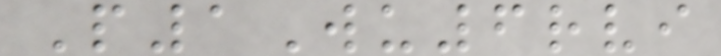P1Wu6rvi
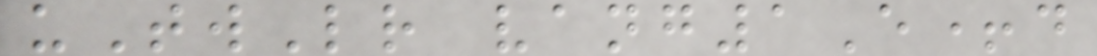uTwLr vang1E+d
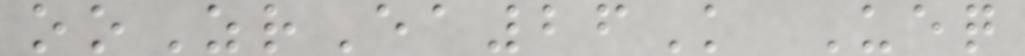ooZrEa26K Ueq
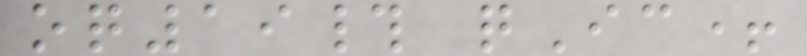oq19# qIc+
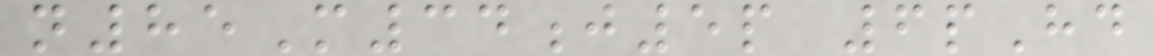n85M34j5p 6pHd
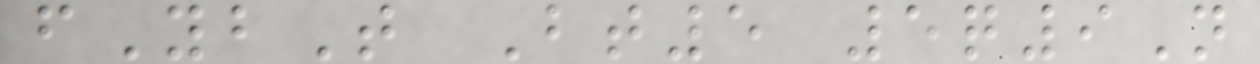fYbT Bt5 5q9N
